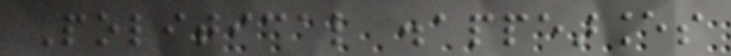Political disappearances
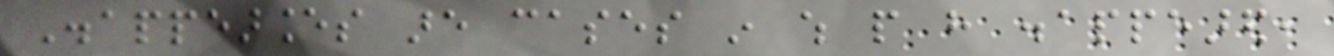Disappearances are cases in which people have disappeared,
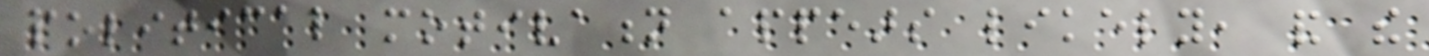political motivation appears likely, and the
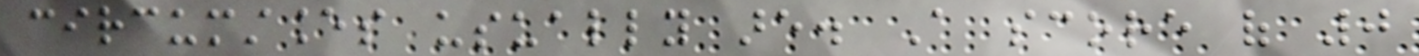circumstances usually are. A score of 0
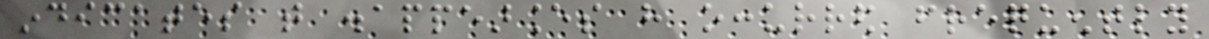indicates that disappearances have occurred frequently
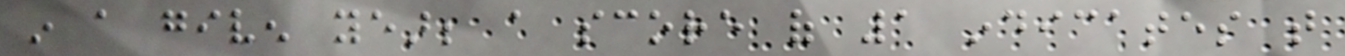in a given year; a score of 1 indicates that
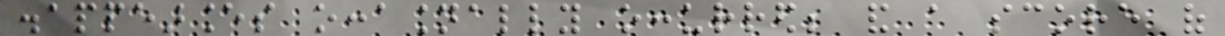disappearances occasionally occurred; and a score of
